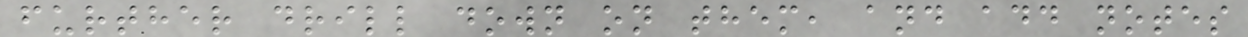further drill down on them, and add notes
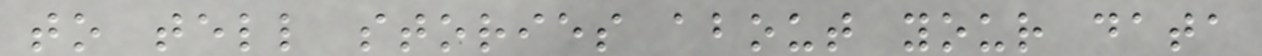to tell stories about your data
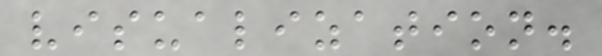visualization.
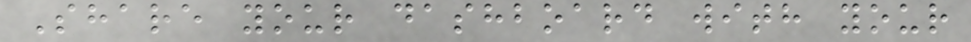Share your dashboard with your
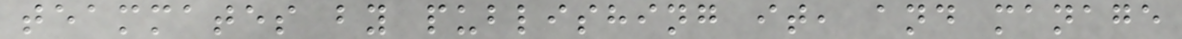teammates by publishing it, and manage
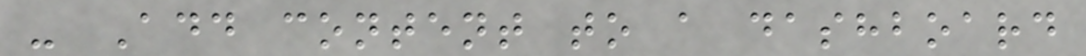- Add content to a dashboard
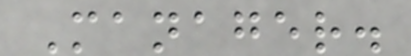Manager.
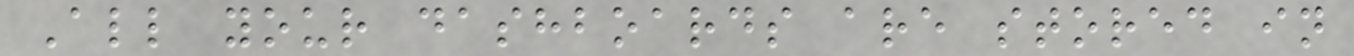All your dashboards are stored in
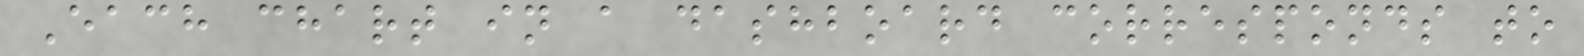Each chart in a dashboard corresponds to
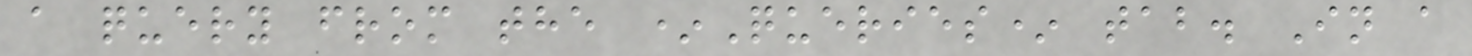a query from the *Queries* tab. In a
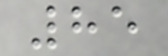85
